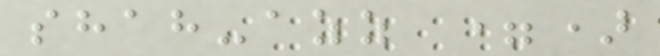shah-azz =)
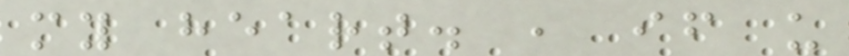my heart. , if u
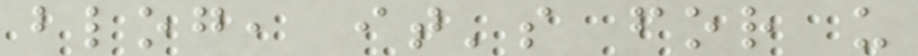blog, it's for u
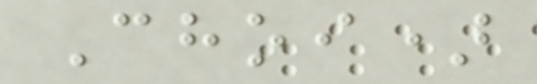Choi)
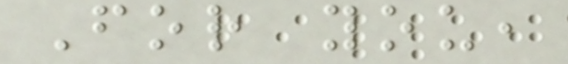For you,
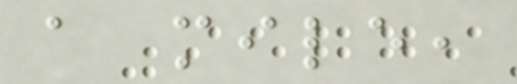a mile,
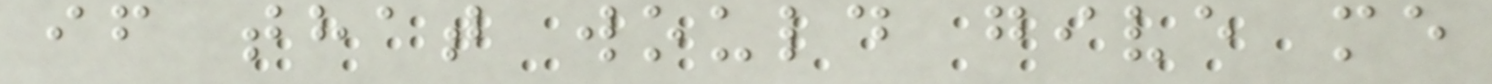if that would give me
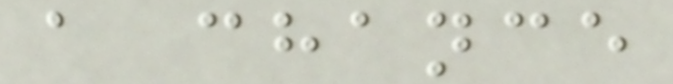a chance
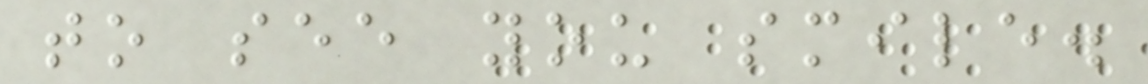to see you smile.
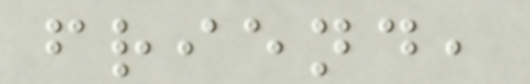friend,
